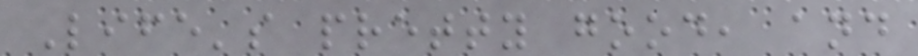Life's pretty good, and
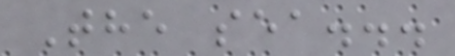The sea...
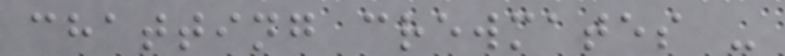chatting crewmates -
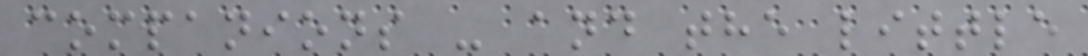companions - and the little
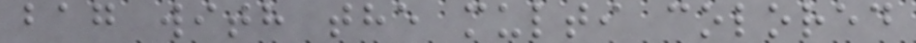bag with the multi colored
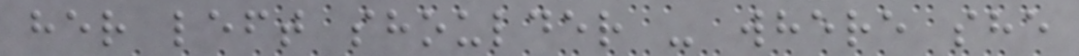her left shoulder - where she
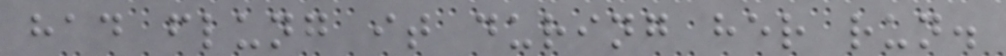had flung it during her run.
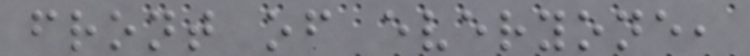front of everyone,
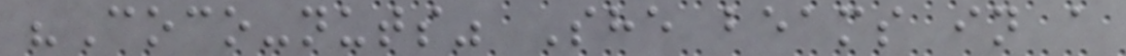"Coco-nuts" She beams in a
